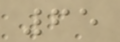65
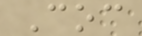Coc
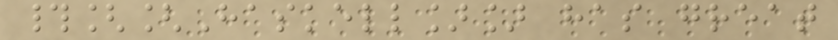#[[Haskell]] has great
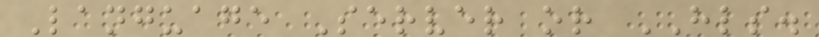Language Server or HLS.
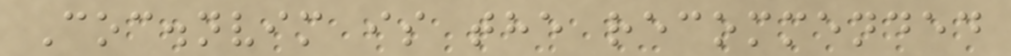Coc.nvim is the recommended
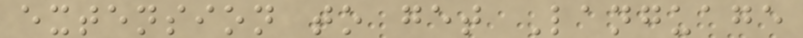extension to get Language
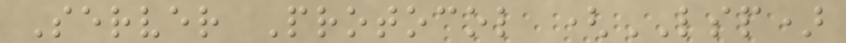Server Protocol (LSP)
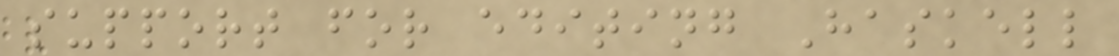support for editing Haskell
